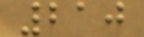210
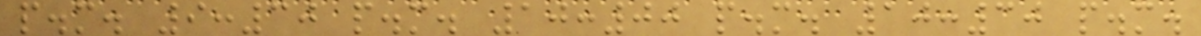p.m. 9:30 p.m. 10:00 p.m. 10:30 p.m.
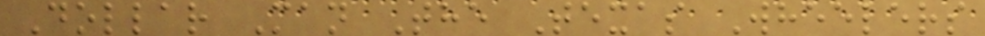Dollar Man The Texas Wheelers
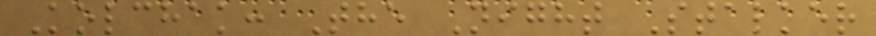Kolchak: The Night Stalker
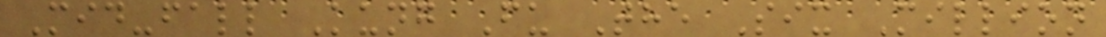Mid-fall Kung Fu The Six Million
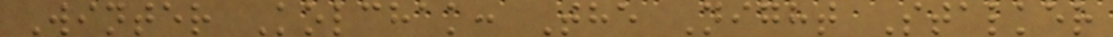Winter Kolchak: The Night Stalker
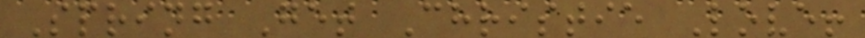Spring Get Christie Love!
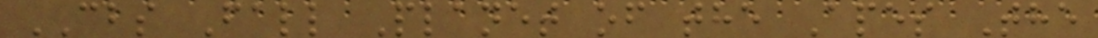CBS Fall Planet of the Apes The
